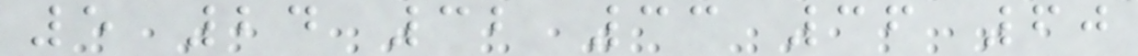5 24 32 33 36 60
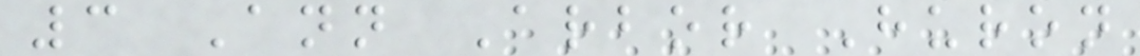3 Ann Arbor Huron
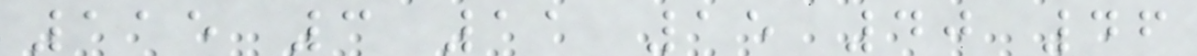115 3 11 15 40 46
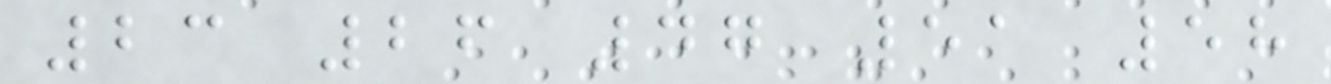23 26 47 51 58
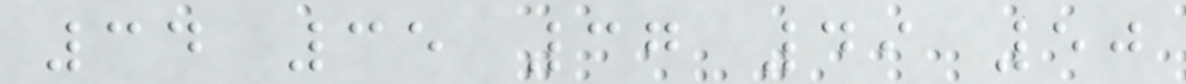34 35 37 49 50
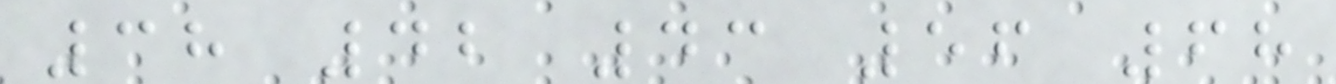38 42 43 56 68
